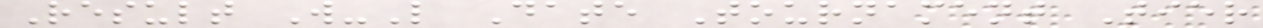Result W-L Date Tournament Tier
